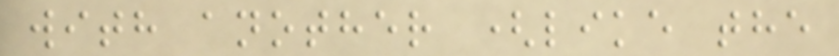with another (like the
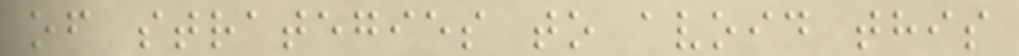of strategies to avoid this
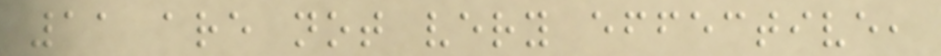11 are not very effective,
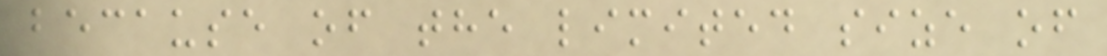because of the limited size of
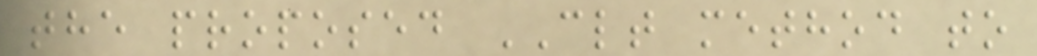the proposed CLT method to
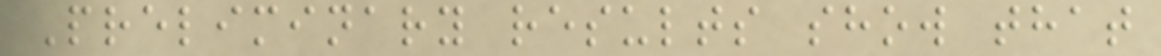Preliminary results show that
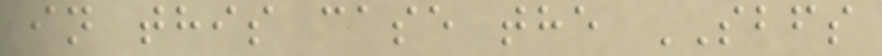in this case the SBFS
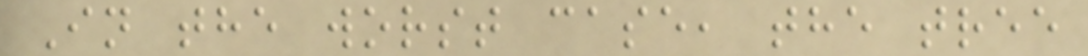In the worst case, the tree
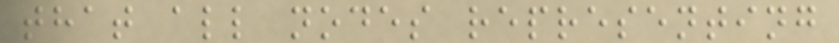that all nodes representing
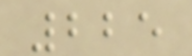225
